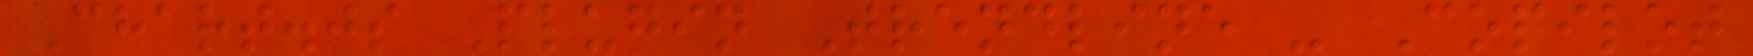Chart.js Plugin Trendline - Copilot
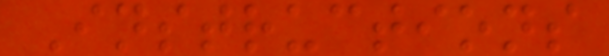Instructions
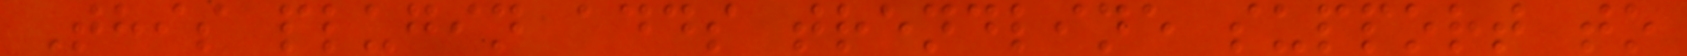This plugin adds trendline support to
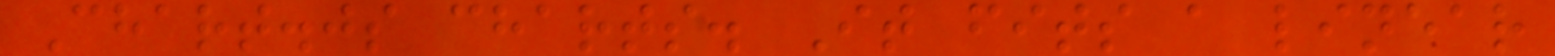Chart.js charts. It fits a linear
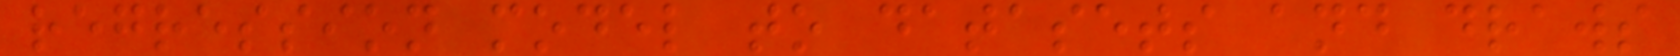regression model to datasets and draws
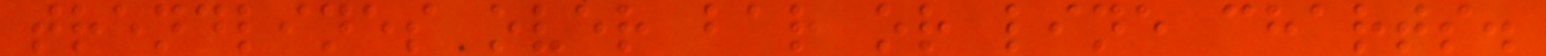trendlines over bar or line charts.
